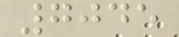7045
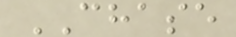CHASE
